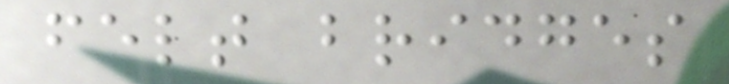felt bridges
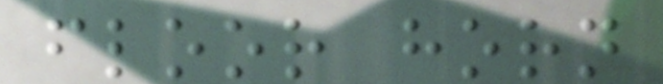floor horn
